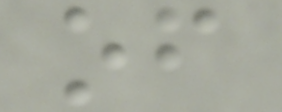of
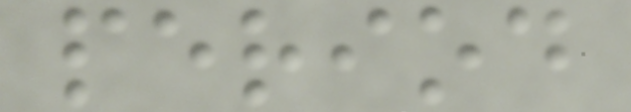period
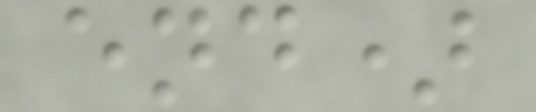end)
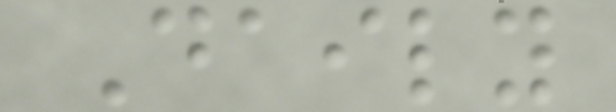Daily
